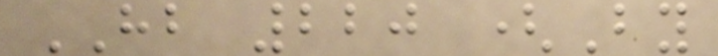HB 220 (By
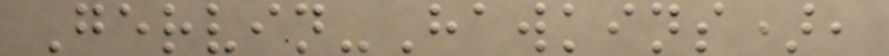Gervin-Hawkins),
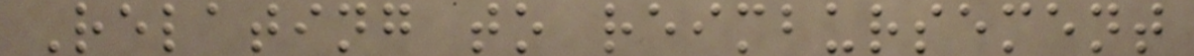Relating to reimbursement
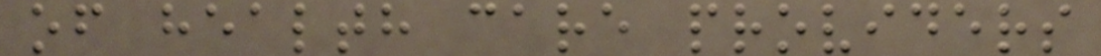of health care providers
